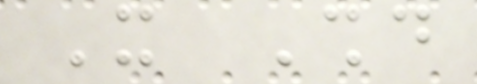It Should
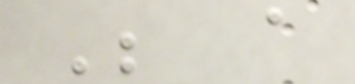Be a
